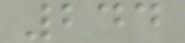244
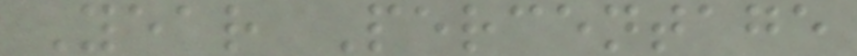Year Percentage
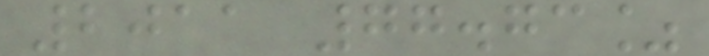2011 77.73%
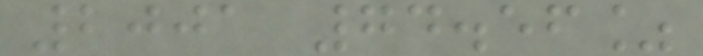2001 74.56%
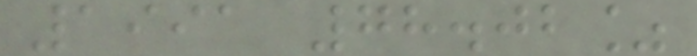1991 78.02%
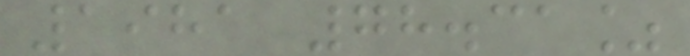1981 78.31%
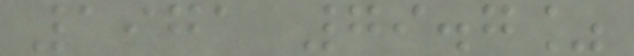1971 79.7%
